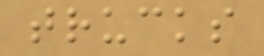trucks
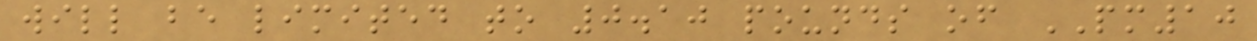will be limited to 0.10 pounds of PM10
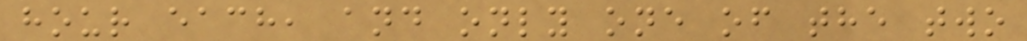hour each, and only one of the two
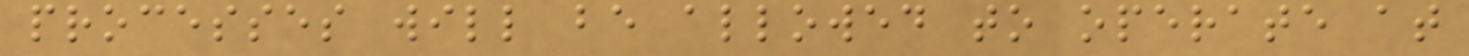processes will be allowed to operate at
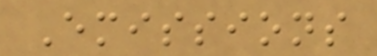Emissions
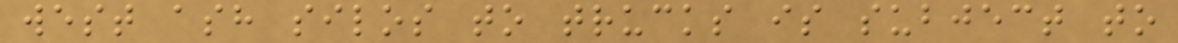west ash silos to trucks is subject to
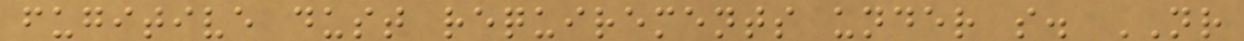fugitive dust requirements under s. NR
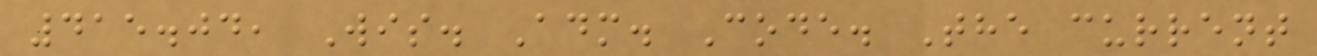415.04, Wis. Adm. Code. The current
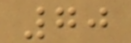70
